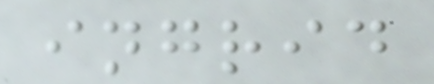ingrid
